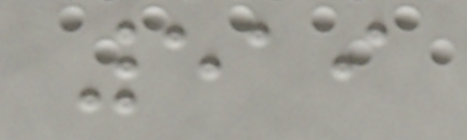519
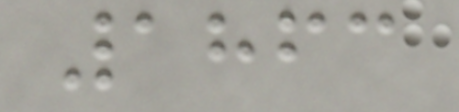1863
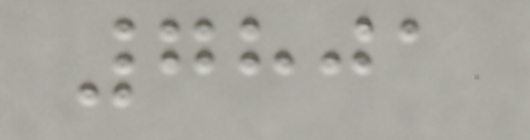7801
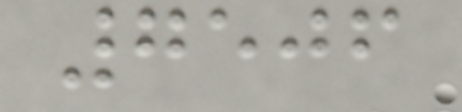7506
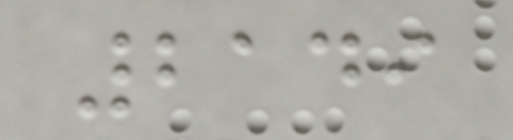2149
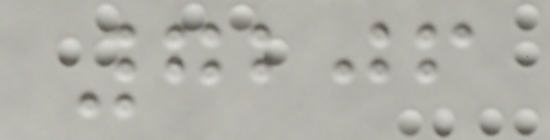7206
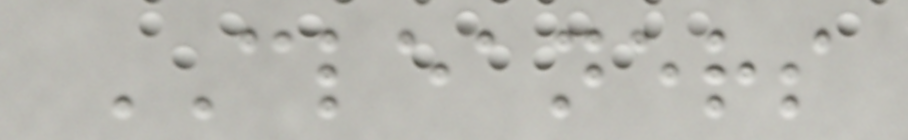CLEANERS
